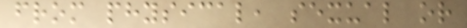from physical, sexual or
